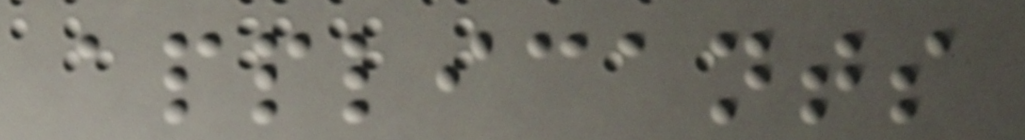applicants
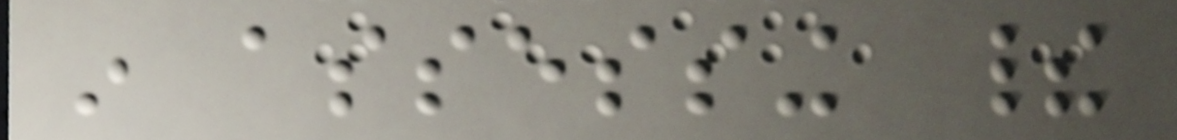in assessing their
